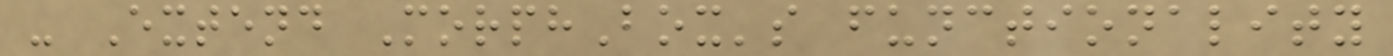- Extend MorphBox's functionality
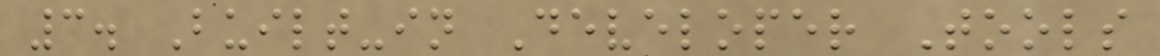3. Built-in Developer Tools
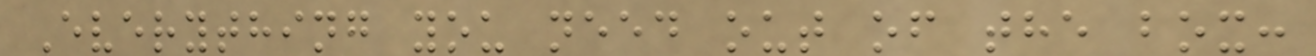Everything you need out of the box:
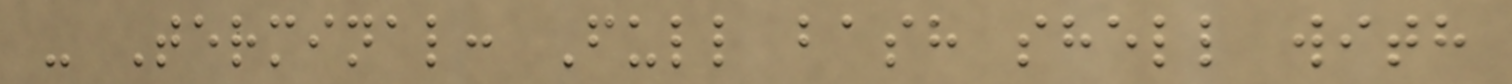- Terminal: Full bash shell with
